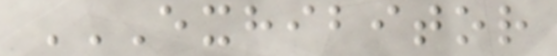EXHIBITOR
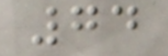74
